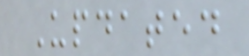Updated
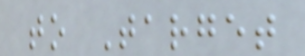to Target
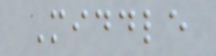Middle
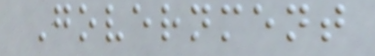Government
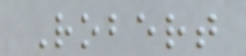Robert
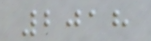2018
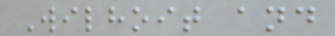Wilhoit and
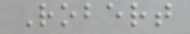Robert
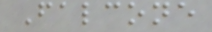Falcone
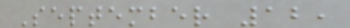September 12,
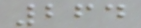264
